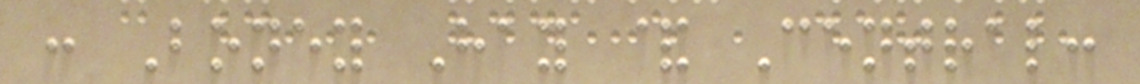: Boney Hay & Central:
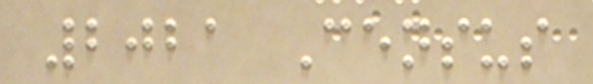2021 Census
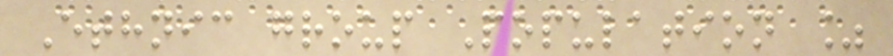Ethnic group Population %
